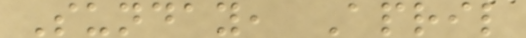Sunday, April
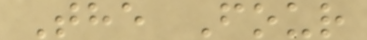The Four
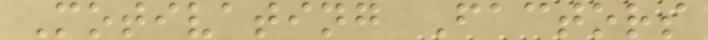Motivating Factors
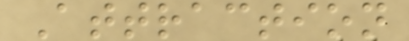Attraction
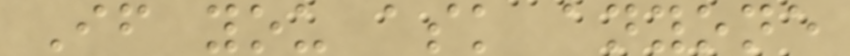If you ask anyone
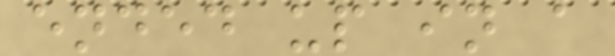ended up in a
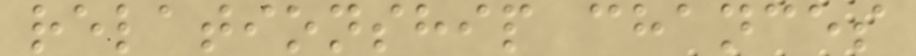relationship chances
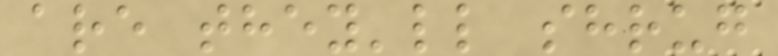are they'll shrug
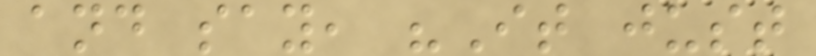and say, "It just
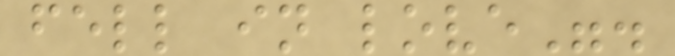fell in love".
